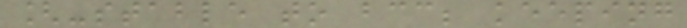[-stable to bcc; keeping
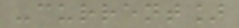-current]
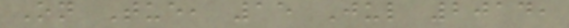On Tue, 15 Jul 2014,
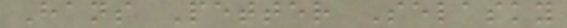Hans Petter Selasky
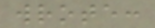wrote:
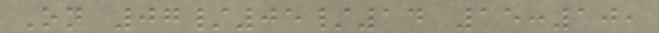On 07/05/14 15:10,
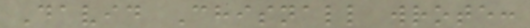David Chisnall wrote:
